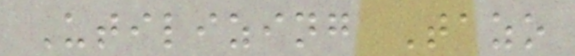Utilizing Tazo
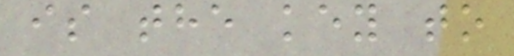is the key to
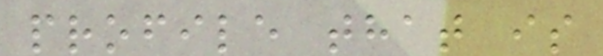profile that is
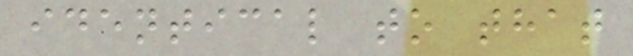identical to that
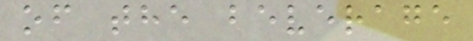of the beverage
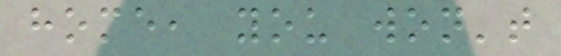home, you won't
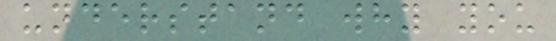understand why you
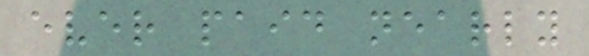ever paid nearly
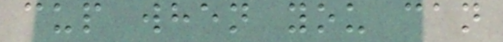cup when you can
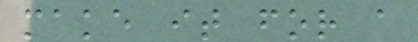make it for a
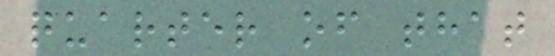quarter of that
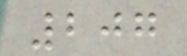207
